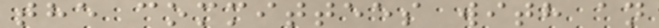the committees with an
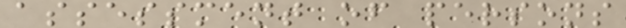assessment of persons
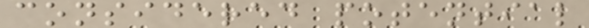considered potential
